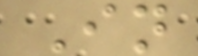In
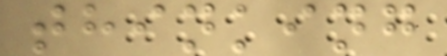thinking
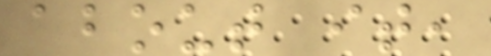about it,
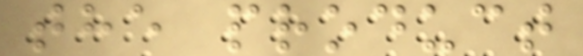the product
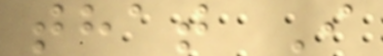that I
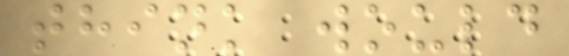think would
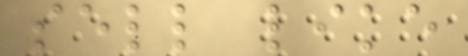sell like
